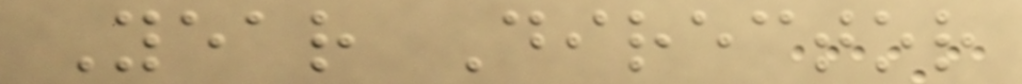Year Director
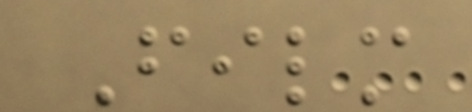Film
